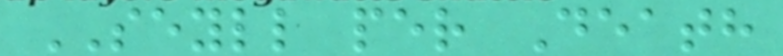SEYLL per Death
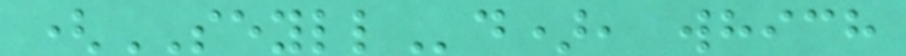(SEYLLd), which
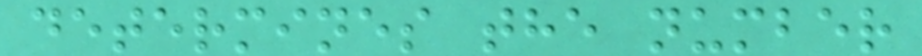determines the number
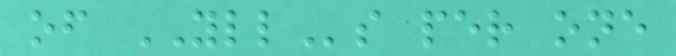of YLLs per one
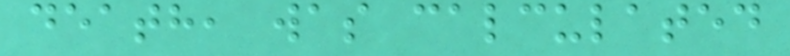death, was calculated
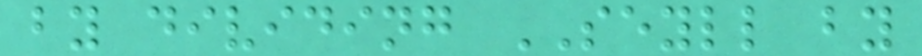by dividing SEYLL by
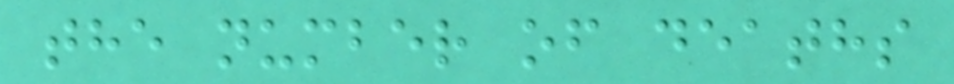the number of deaths
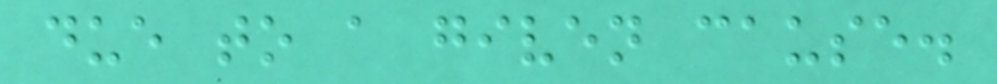due to a given cause.
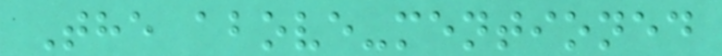The above-mentioned
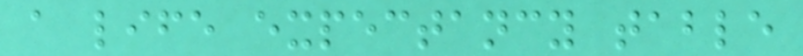a life expectancy table
